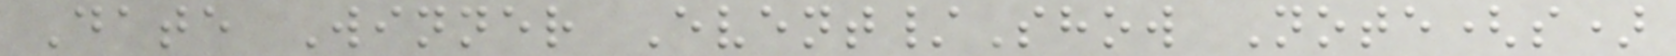Date Winner Event/Show Note(s)
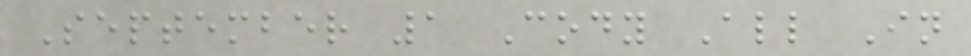September 1 Cody All In
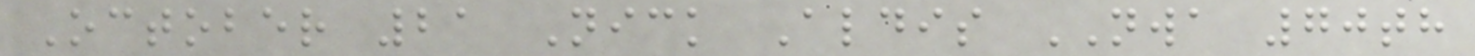October 21 Nick Aldis NWA 70th
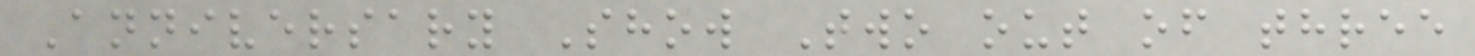Anniversary Show Two out of three
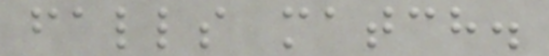falls match.
